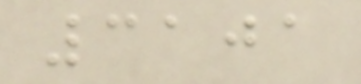3101
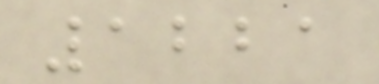1221
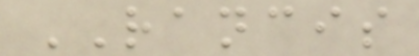RANCIS
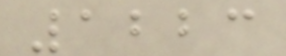1223
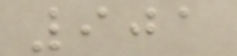901
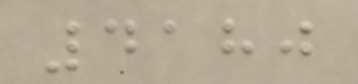4180
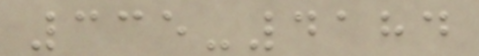335-4184
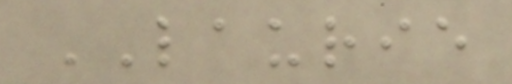LAURIE
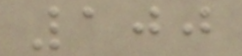100
